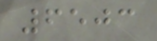6503
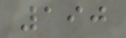190
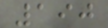190
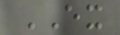EX
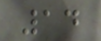14
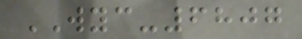WYC-6807
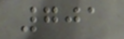701
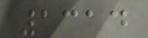1314
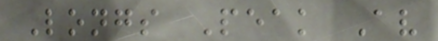Longs Peak Av
